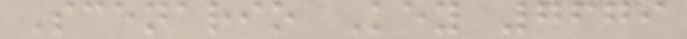Scenario Key 7679
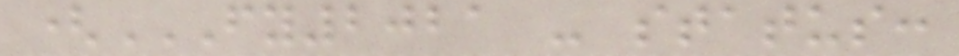(FY2021 - STATUS:
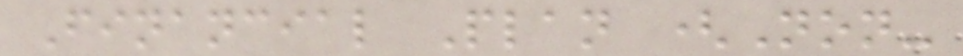Financial Plan (Non-
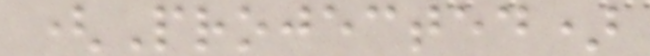(Projected)
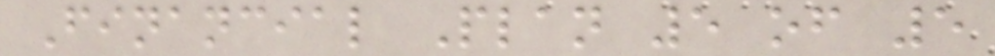Financial Plan 5 of 5
